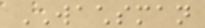WACHSMAN
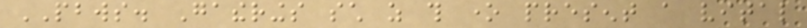PBWS. Gatherings such as this one present a vital
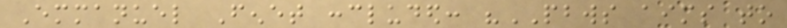Emmanuel Fenet concluded: "PBWS aims to
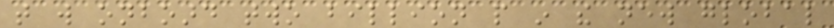that will onboard two billion people in the new global
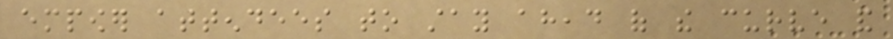empower attendees to stay ahead of the curve and
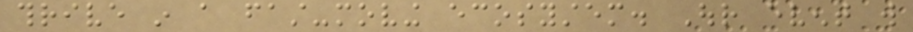thrive in a fast-moving ecosystem. Our event will
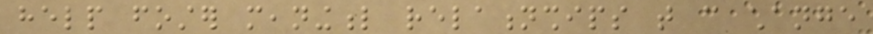help foster meaningful relationships that can change
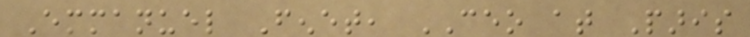Emmanuel Fenet, CEO at Paris
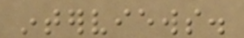interviews.
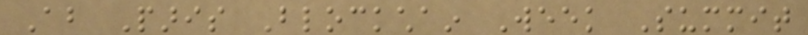About Paris Blockchain Week Summit
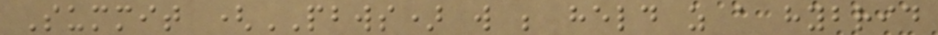Summit (PBWS) will be held as a hybrid
